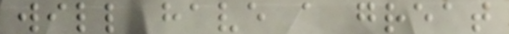will have a great
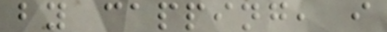by capping, i
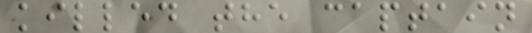killed the captain
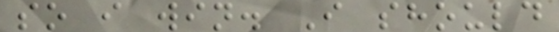so i win. I should
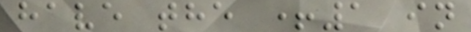have the +1 in
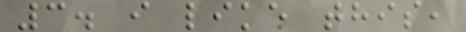3. i like this,
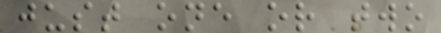just one or two
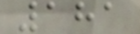181
